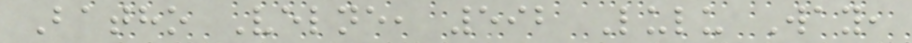Batho Velne, 592 Lulu Way,
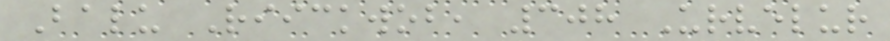Balu Riickwob, 308 Urvelur
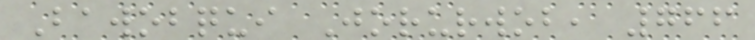Bawobqui Jorurwob, 766
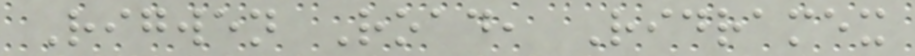Rigwen Road, Ridramex
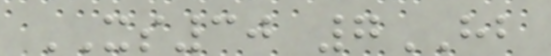XS30 7HB
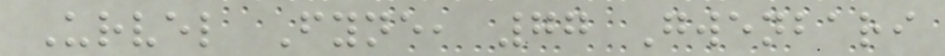Urvel Fyne, 77 Gwenbari
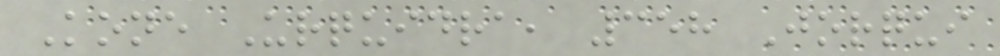Kone Urquidra, 358 Jorqui
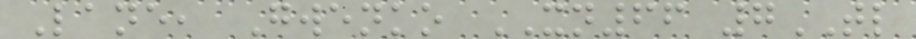Lane, Gwenko XN66 7TL
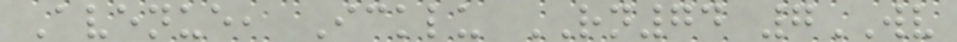Avenue, Icklu RN74 7WV
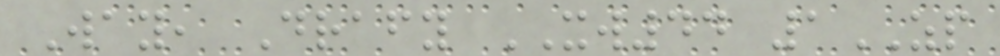Way, Drafy XW44 1ZP
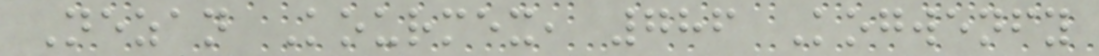Nezan Kourmex, 786 Kogwenfy
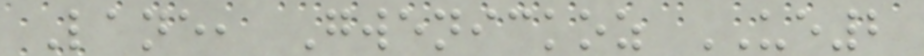Lane, Gwenickoz UE2
